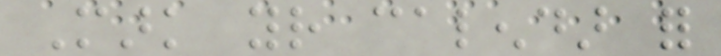Mark your calendar for
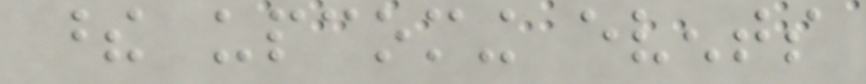these upcoming events
